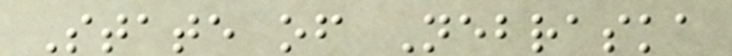State of Nebraska
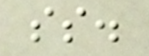ss.
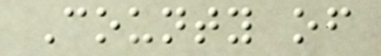County of
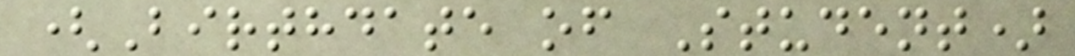(Birthdate of Student)
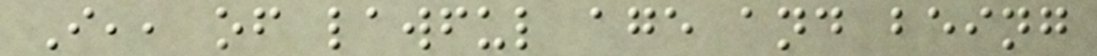I,, of lawful age and being
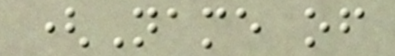(Name of
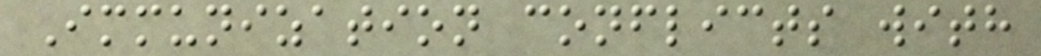Immunization conflicts with
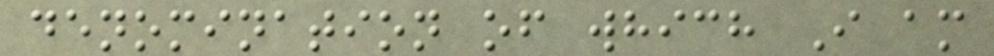denomination of which I am
